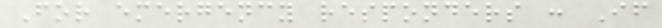For emergency responders : If
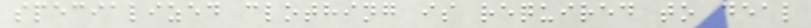specialized clothing is required to deal
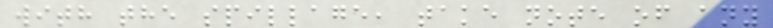with the spillage, take note of any
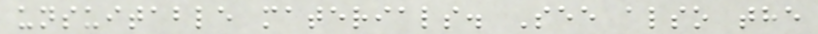unsuitable materials. See also the
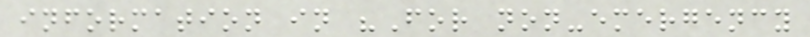information in "For non-emergency
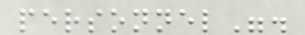personnel".
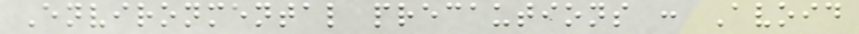Environmental precautions : Avoid
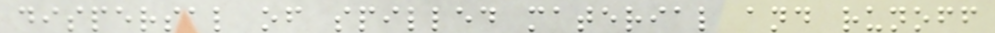dispersal of spilled material and runoff
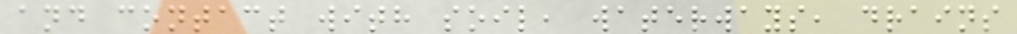and contact with soil, waterways, drains
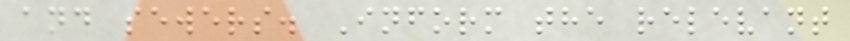and sewers. Inform the relevant
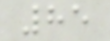85
